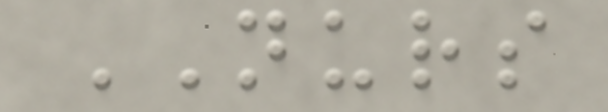NURS
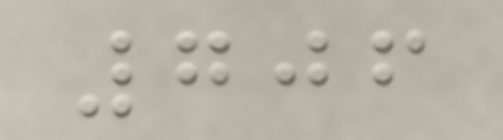706
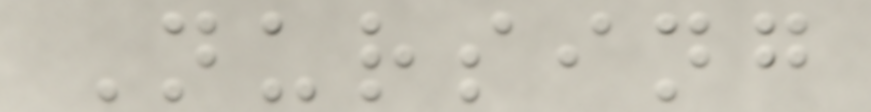Nursing
